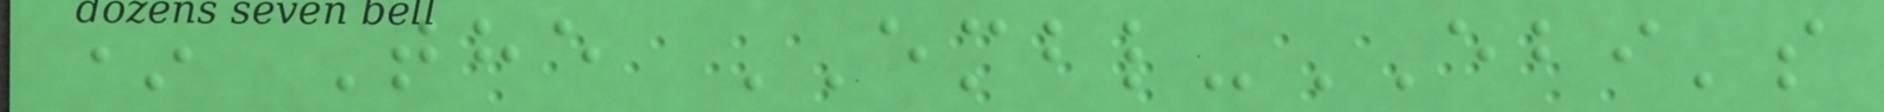* The EMBL-EBI's
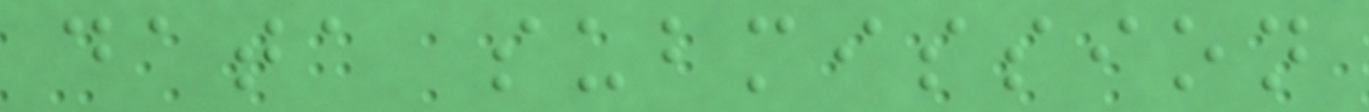data submission
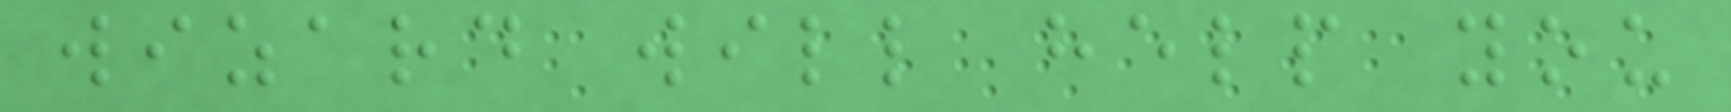wizard will help you
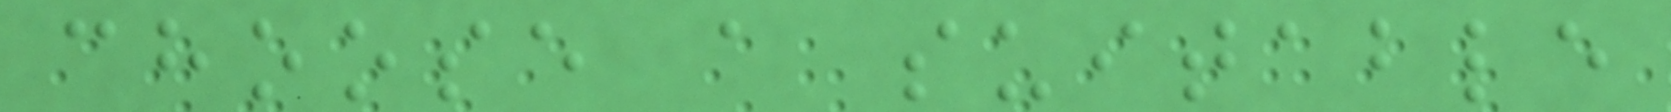choose a suitable
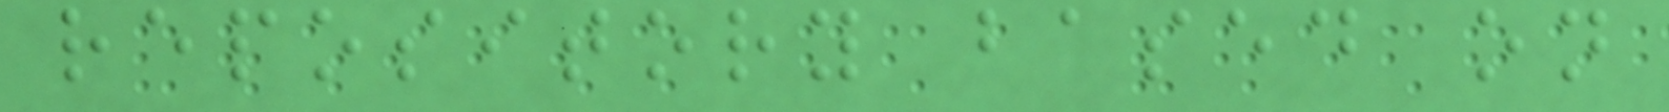repository based on
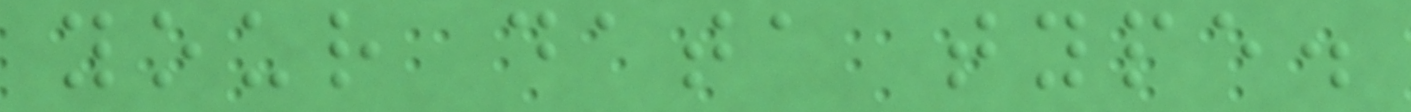your data type.
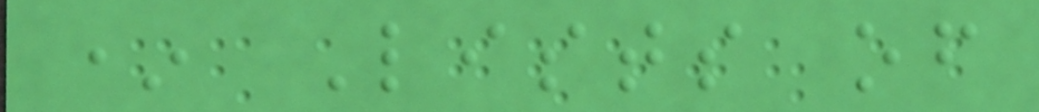* Lists of
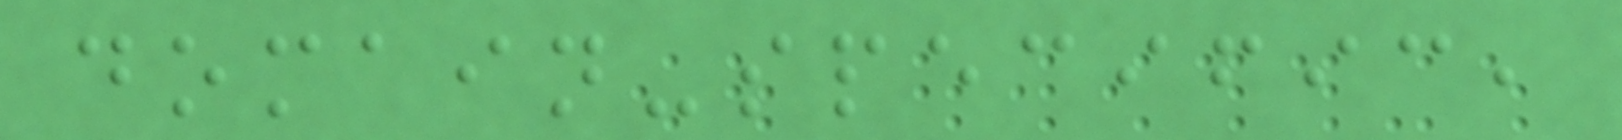domain-specific,
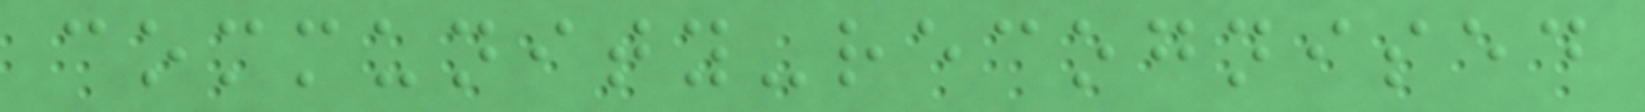community-recognised
